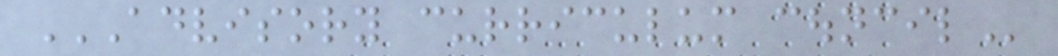ADVISORY CURRICULUM COUNCIL
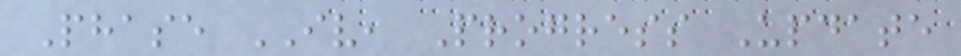Phase IV, Progress Update
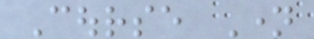Course Name
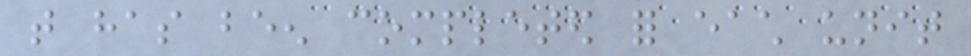that has been completed for each unit
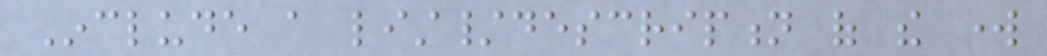Include a list/description of the work
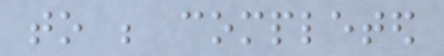to be completed
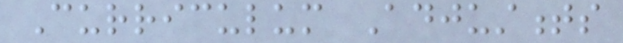Curriculum Adjustments
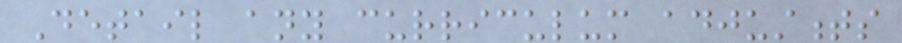Detail any curriculum adjustments
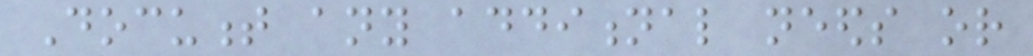Document any additional needs or
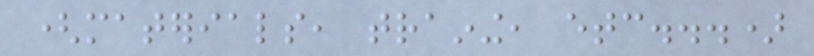(materials, training, etc...)
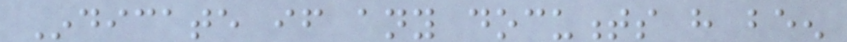Indicate if any documents have been
